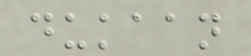dukaan
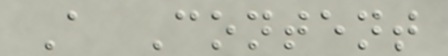A Content
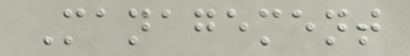Management
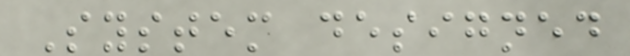System designed
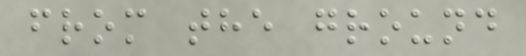from the ground
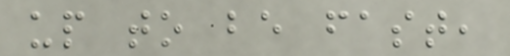up to be fast,
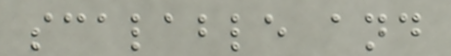scalable and
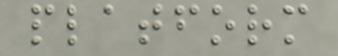platform
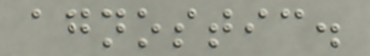agnostic.
